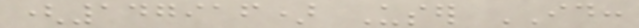(147916) User ID:
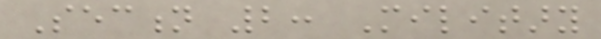Section 2: Military
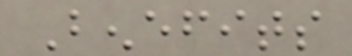Benefits
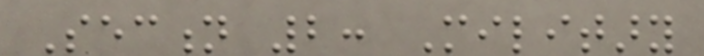Section 2: Military
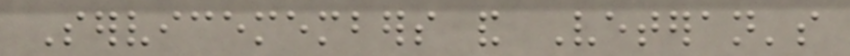Servicemembers and Veteran's
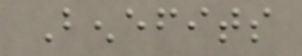Benefits
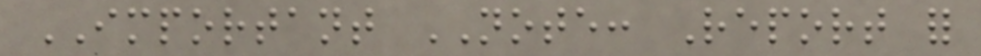IMPORTANT NOTE: Report for
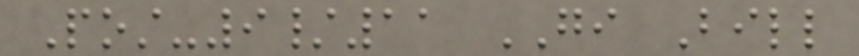Post-9/11 GI Bill
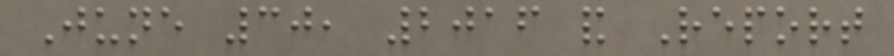June 30, 2016 and Report
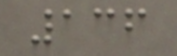136
